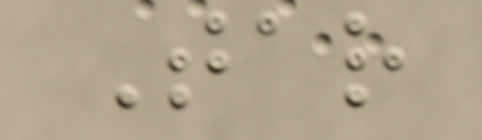Tar
